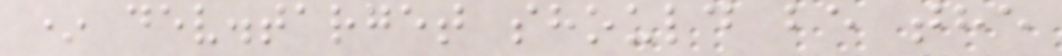* dev.target should be the
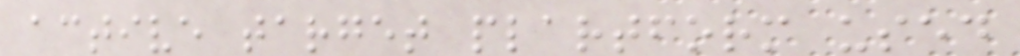active target plartform used
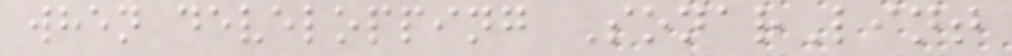when developping SonarLint
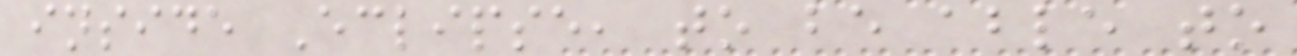inside Eclipse, to be able to
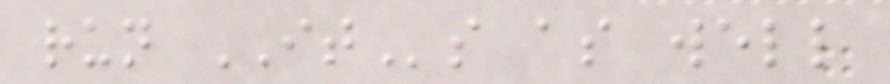run ITs as well
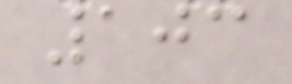103
